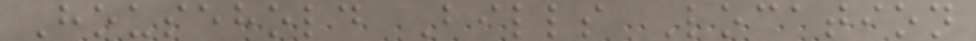Household Bills Location
